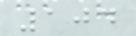104
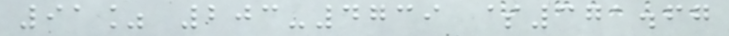91% 203-4739 $371.67
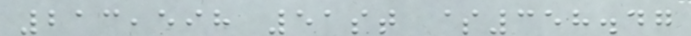213,598 51st $358.47
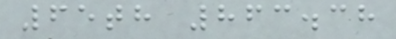65th 863.38
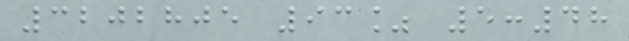3202805 93% 5:48
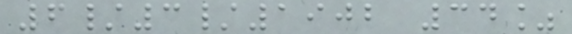6/3/1902 34%
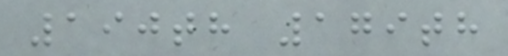190th 179th
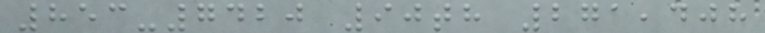853-7420 90th 271,408
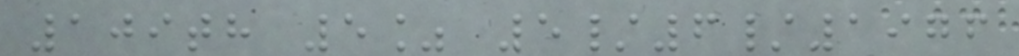109th 5% 5/6/1976
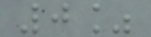0%
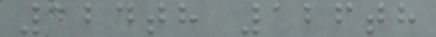124th 126th
